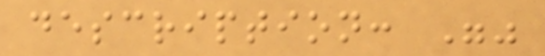description: ""
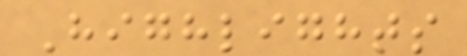Highlights
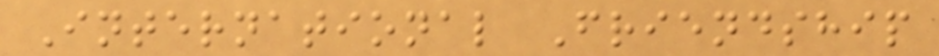International Friendship
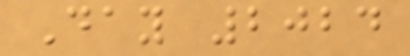Day 2024
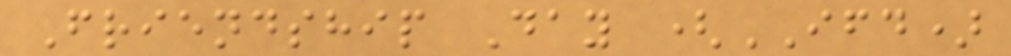Friendship Day (IFD)
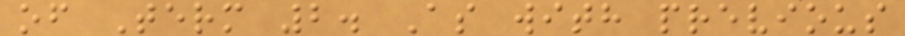of Term 2. As with previous
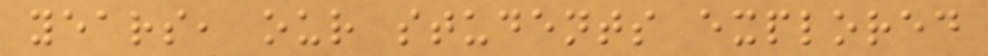years, our students explored
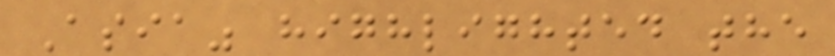Asia" highlighted the
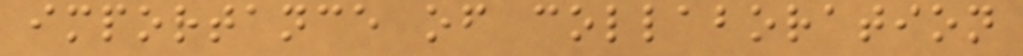importance of collaboration
